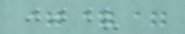===
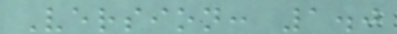Version: 1.0
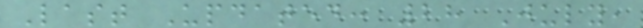Last Updated: 28 July,
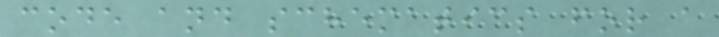code and schematics for a
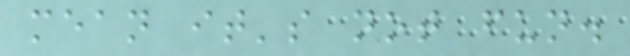mean it's not fun.
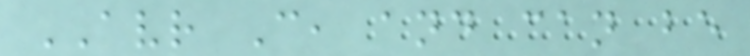AVR C, and can be
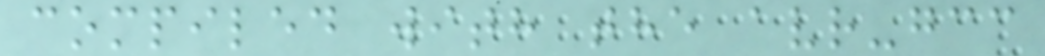compiled with the avr-gcc
